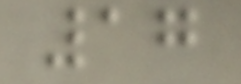17
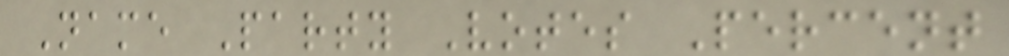Name Party Votes Percent
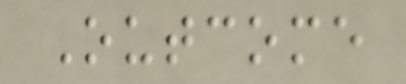Outcome
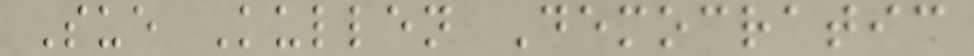Sue Kullen Democratic
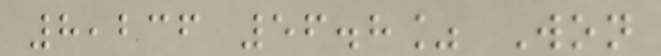8,236 56.8% Won
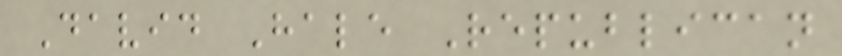David Hale Republican
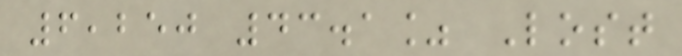6,250 43.1% Lost
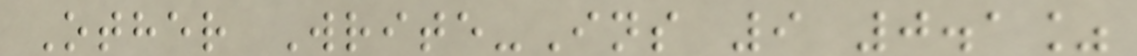Other Write-Ins 9 0.1%
